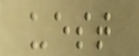uest
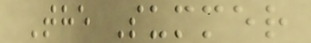The Summer
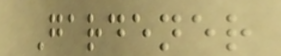Gardener
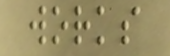works
